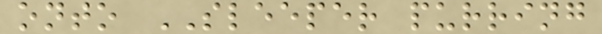onto SLEEPER purring
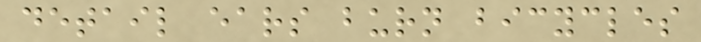detail ears burn bicycles
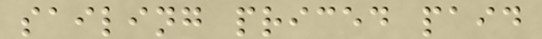sailing priced paid
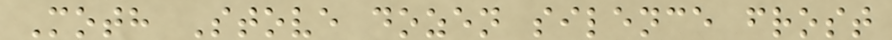Moth Stove dozen silence frost
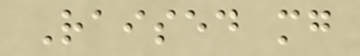Raised mg
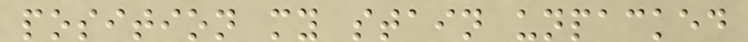position my stain unpacked
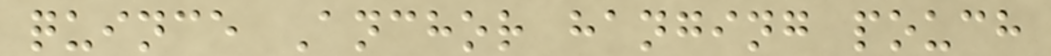quince Anchor hanging pouch
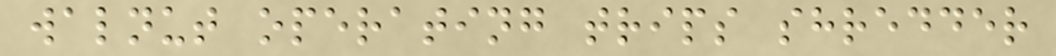walnut operating trips shredder
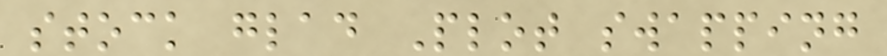stock glad Plot swapping
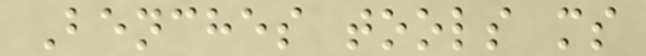Benches tools ms
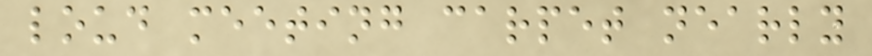loud meeting carpet nearly
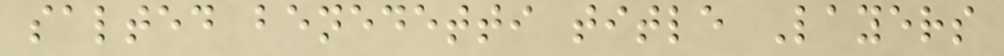salted benedetti title Layers
